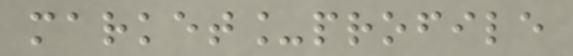market_profile
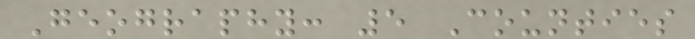Geography: 5 Counties
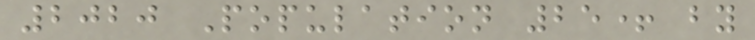2020 Population 25+ by
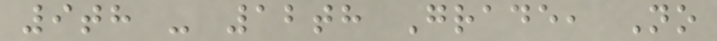9th - 12th Grade, No
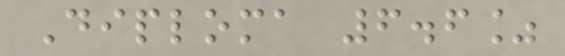Diploma 6.6%
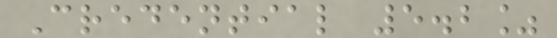Credential 5.2%
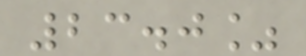23.0%
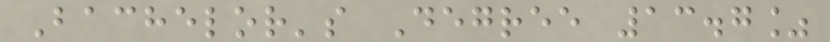Bachelor's Degree 13.7%
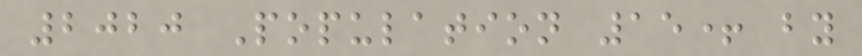2020 Population 15+ by
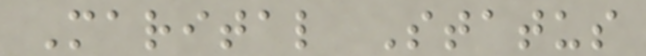Marital Status
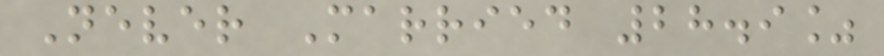Never Married 28.9%
